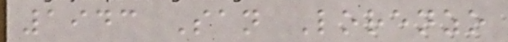1943 San Lorenzo
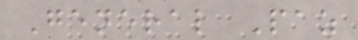General Paz
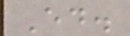Ed.
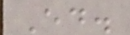Ed.
